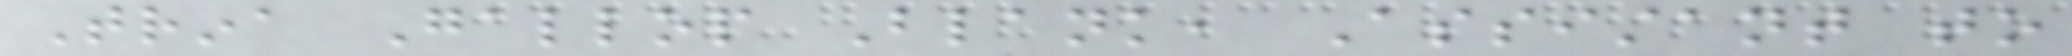Trina Gallop Blank, Assistant to
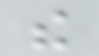the
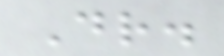Dr.
